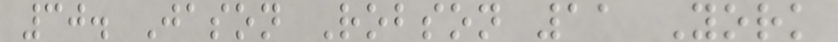30. Jason Robson 11 York
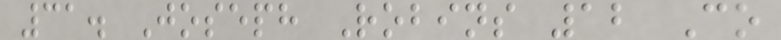31. Joseph Robins 12 Co
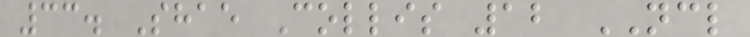33. Shae Collis 12 NCL
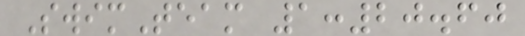SwimTeam 1:20.60
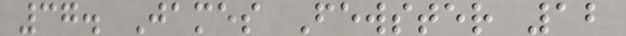37. James Fewster 12
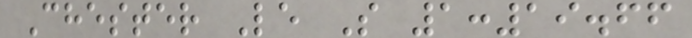Chester Le S 1:19.66
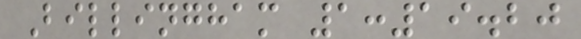Billingham 1:19.20
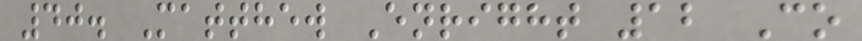40. Matthew Enright 12 Co
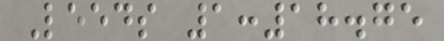Leeds 1:18.75
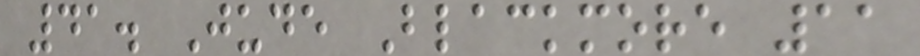41. Jude Blackmore 11
